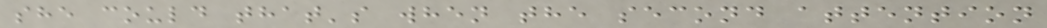she could that's when the second attention
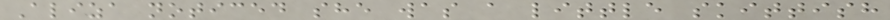Aliza noticed she was a little skittish
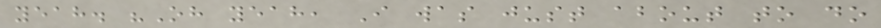yeah. "Oh yeah, I was just about to do
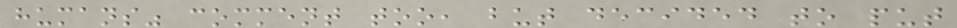humans" comment too, but decided to put
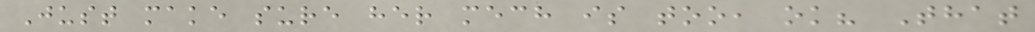Just make sure her mech is too, ok? That
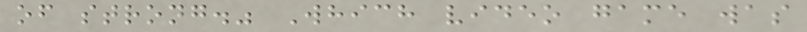of strong." Which video game was
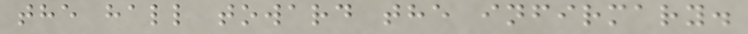the hall toward the infirmary.
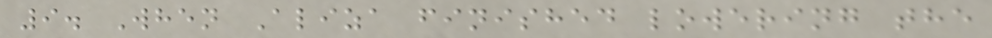9. When Aliza finished lowering the
